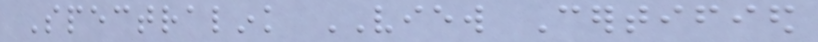Spectralink VIEW Certified
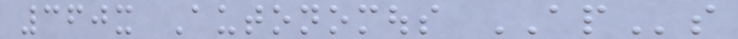360x Autonomous APs
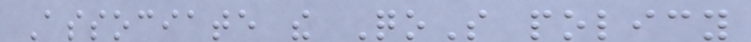Associate the QoS policy
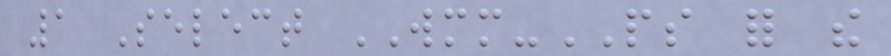1 Select WMM-PS for the
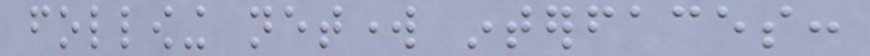following network interfaces:
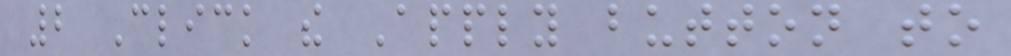2 Click the Apply button to
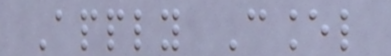Apply Cancel
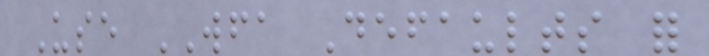Use WFA Defaults for
